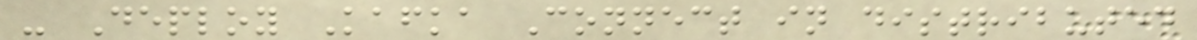- Deploy Kafka Connect in distributed
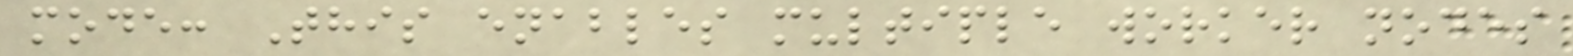mode: This enables multiple worker nodes
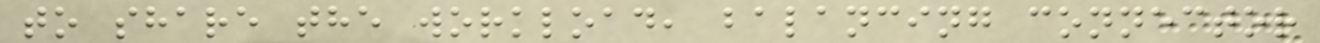to share the workload, balancing connector
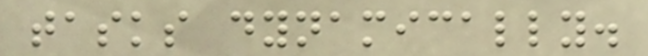tasks dynamically.
